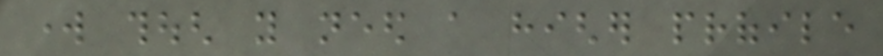work though you need a higher profile
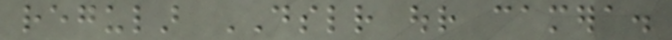regular DSLR our camera.
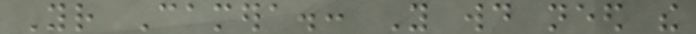Your Camera.: You would need the
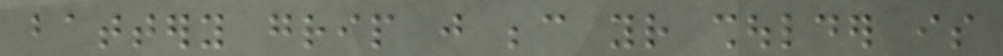battery grip just because your shoulder is
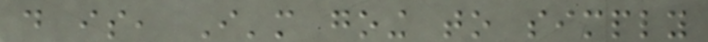do is, I'm going to simply
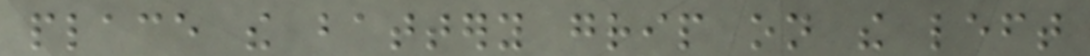place the battery grip on the left
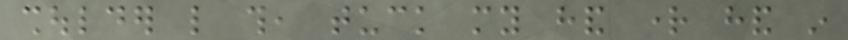shoulder like this, tuck my hand right hand in
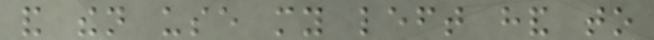and then use my left hand to
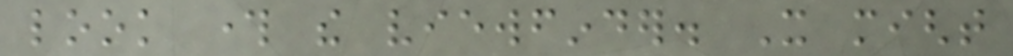look through the viewfinder. It might
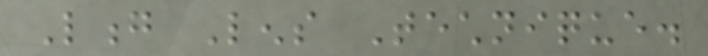Long Lens Technique.
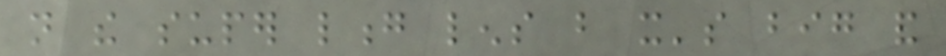not the super long lens but it's big and
